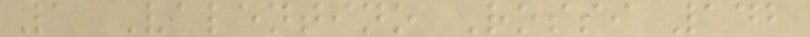1 Valentino Rossi 142
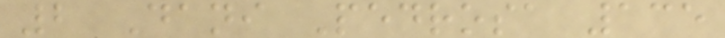2 Dani Pedrosa 135
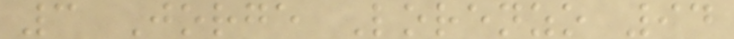3 Jorge Lorenzo 94
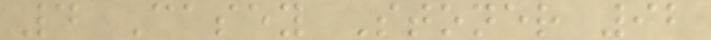4 Casey Stoner 92
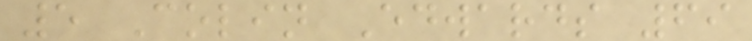5 Colin Edwards 69
